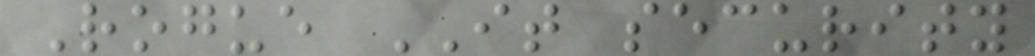Rogue IT security
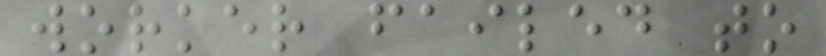worker failed to
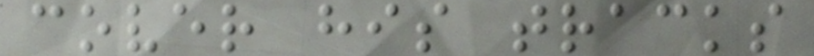cover his tracks
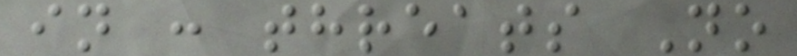in : threats No
